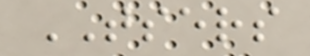TSERS
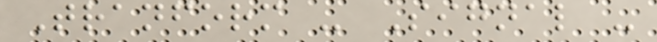Tranform - Signal -
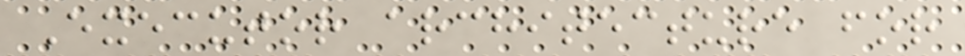Executor architecture for
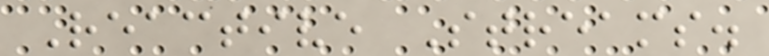Reactive Streams.
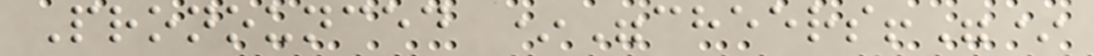Pronounced *"cheers!"*
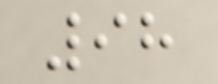98
